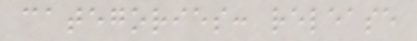categories: release
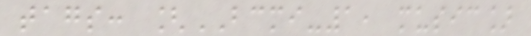tags: [BCMI-1, music]
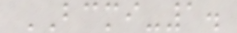BCMI-1.
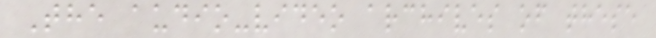The audio-video archives of these
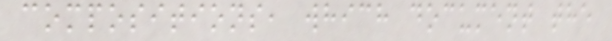compositions, which document the
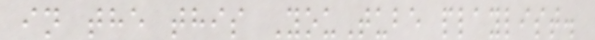in the this YouTube playlist.
